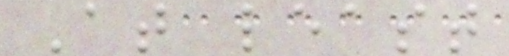At least
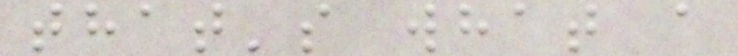that's what a
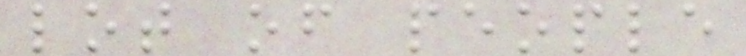lot of people
